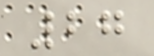27
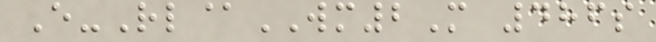E-Rl@WM2M 486s
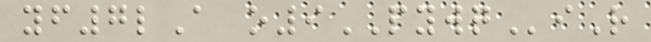yf7lA o9PYWQiR
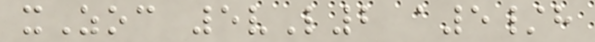xZoc 5vL2 a5/h
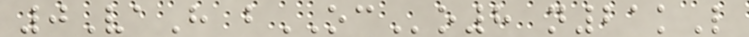0VaH bOCo8 n21kL
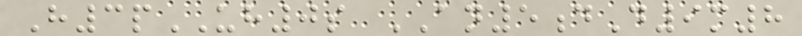H3pUH0s AN5dD9m8
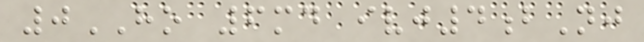0HO 6md ivj4bNj
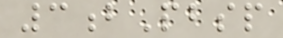3bPbsp
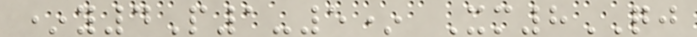*y4P1-5* Xm8QJ
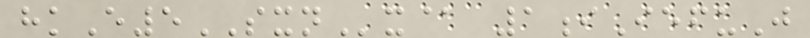hkE5SXNx@ 1iIefuJ
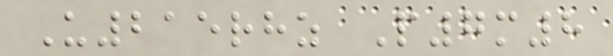U215rhz P7m8
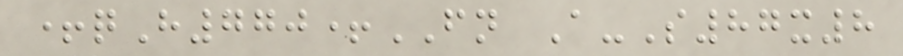+qH770+FN A-S87x8
